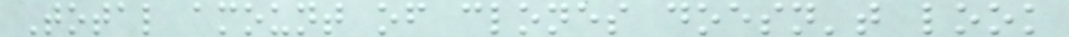Total amount of clones doesn't look
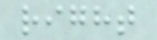right
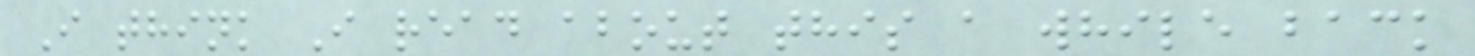I think I read about this a while back
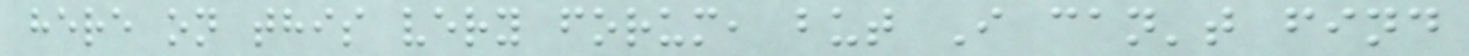here on this very forum, but I can't find
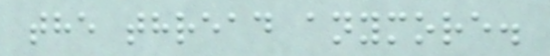the thread anymore.
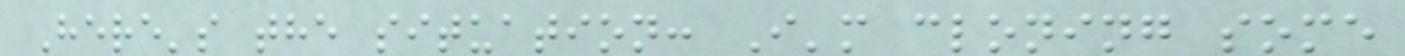Here's the situation: I'm cloning some
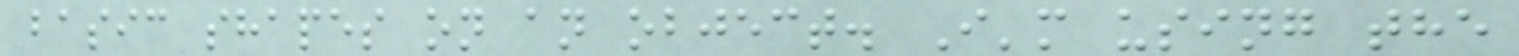basic shapes on an object. I'm using the
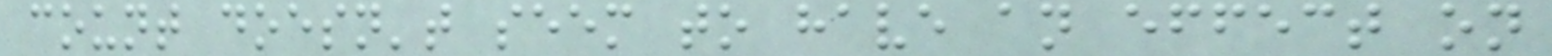count doesn't seem to have an effect on
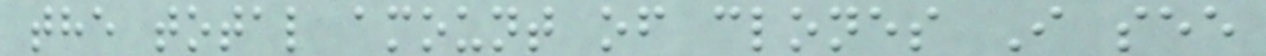the total amount of clones I see
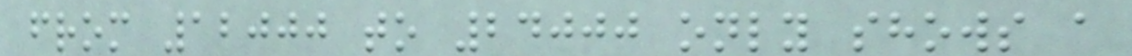from 12000 to 24000 only shows a
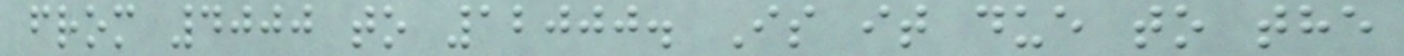from 4000 to 12000. Is it due to the
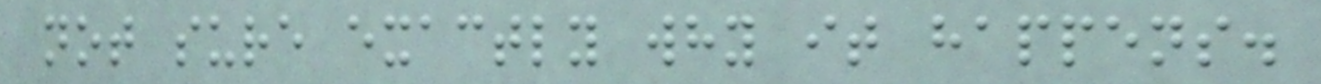not sure exactly why it happens.
